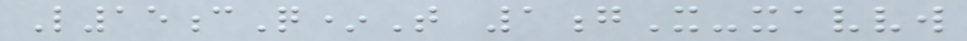L15cQ*T 1gX-xavvw
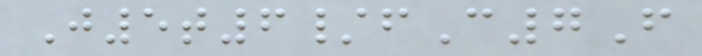J5t6/fC7F
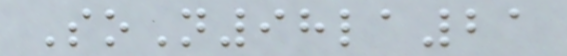SoN98la21
